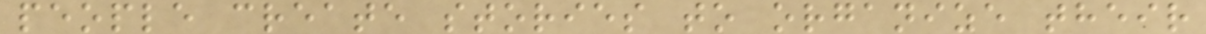people create stories to organize their
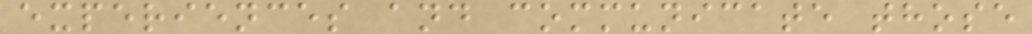experiences and communicate those
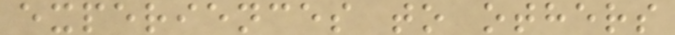experiences to others
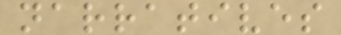narratives
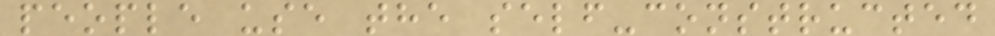people use the self-constructed
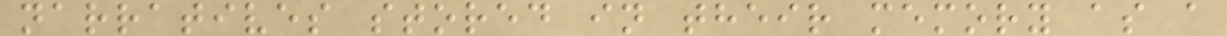narratives stored in their memory as a
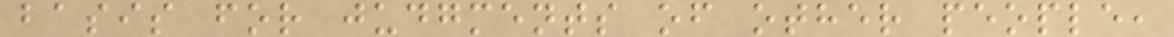basis for judgments of other people,
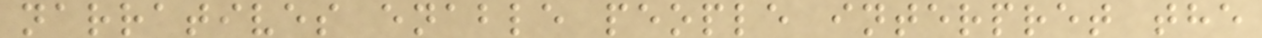narratives enable people interpret the
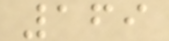169
